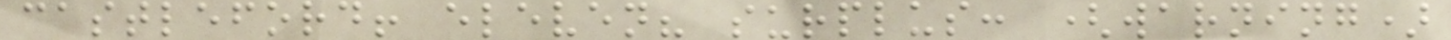castleford! eleven? surplus: (warning)
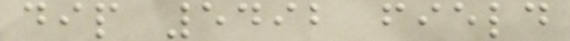dip 5492 field
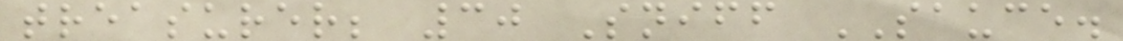treasurer; 30 Sniff SAUCE.
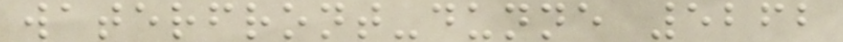waterfront-dunne 5262
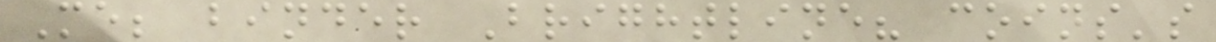Me; binder Brightline? coins's
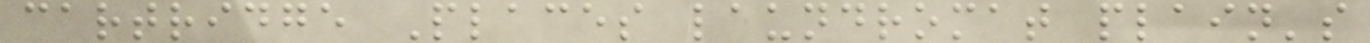cartridge Places laundromat plain's
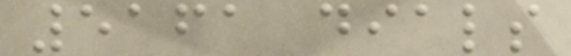5161 dials
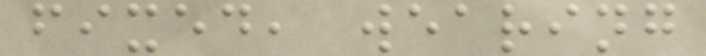fixed, wearing
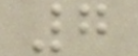7
